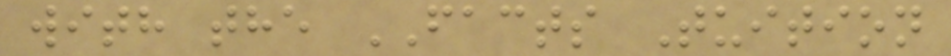with the FACTS Tuition
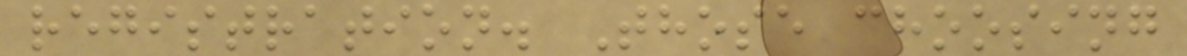registration. Those choosing
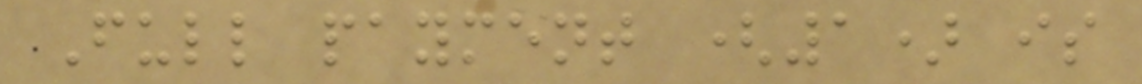Full payment (1) is
